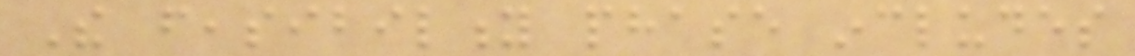The feasibility phase includes
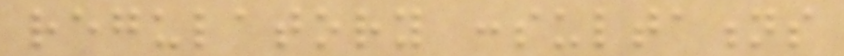regulatory consultations
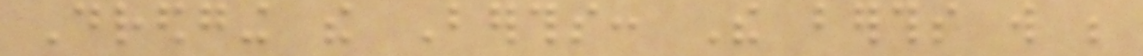Dredging the Berths: The berths will be
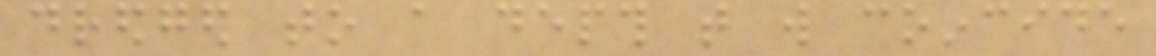dredged to a depth that will coincide
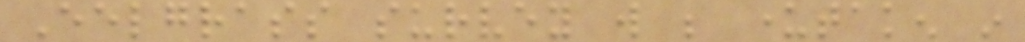Eelgrass survey will be undertaken in
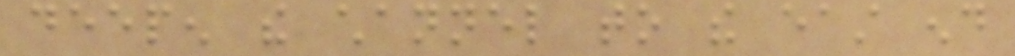deepen the channel to the east end
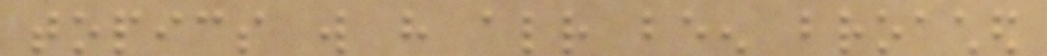topics will have already been broached
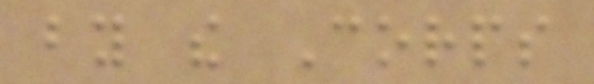by the Corps
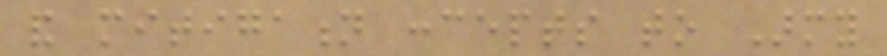and mitigation concepts to Army
